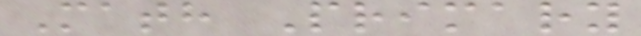Math Primary
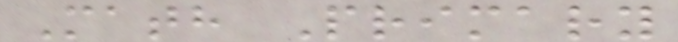Math Primary
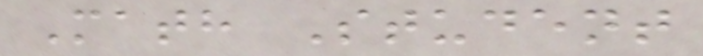Math Student
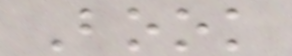Book
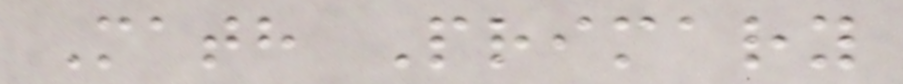Math Primary
